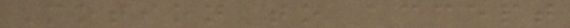Motion to accept
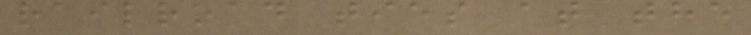railroad ties at the
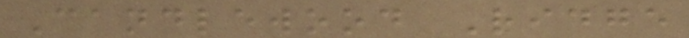Candlewood Ridge
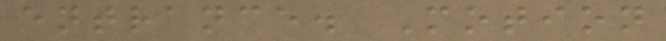entrance. Motion
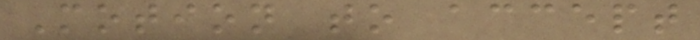Motion to accept
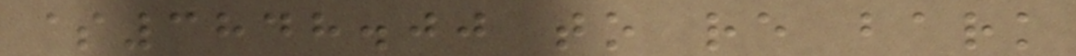$3848.00 to re bark
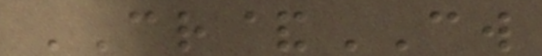CR&CW
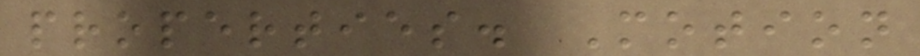properties. Motion
